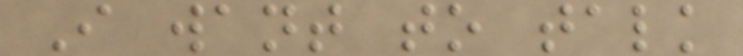I want to talk
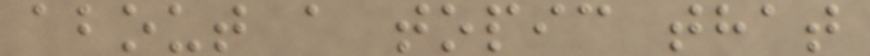about a topic that
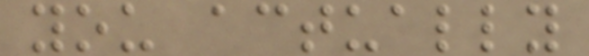you actually
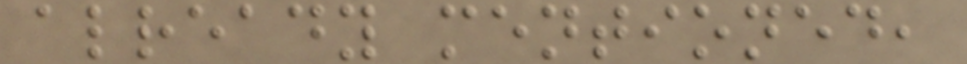already mentioned,
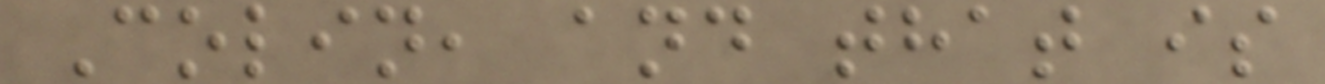Colin, and that is
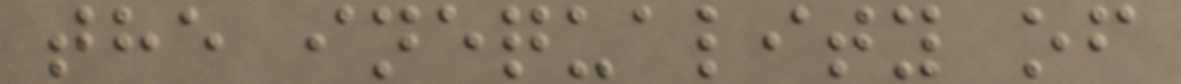the inequality of
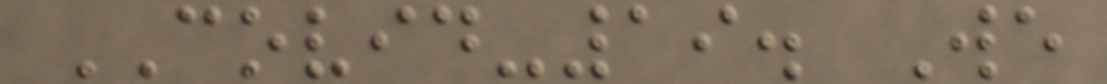COVID-19. We
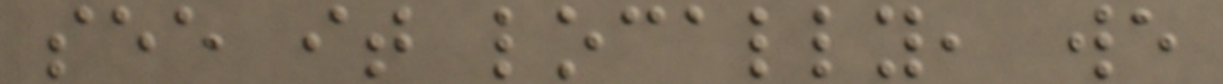see it locally, we
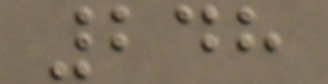248
